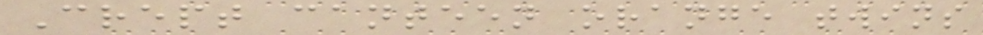Crept canteen orange twins
